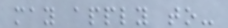may apply to-
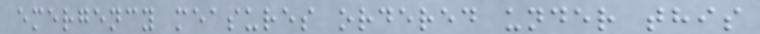emergency measures ordered under this
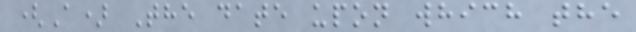(A) The date upon which the
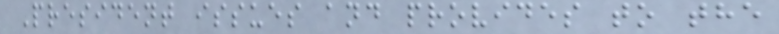President issues and provides to the
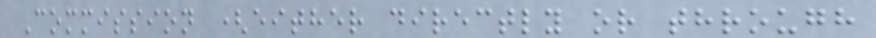Commission (either directly or through
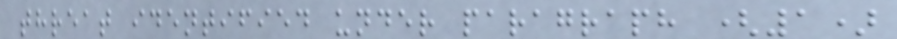threat identified under paragraph (1)
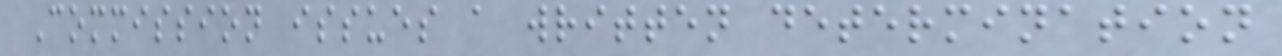Commission issues a written determination
